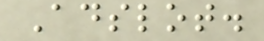Adslot.
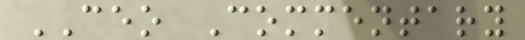CEO Commentary
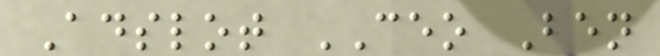Adslot CEO Ben
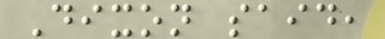Dixon said,
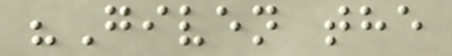"Given the
